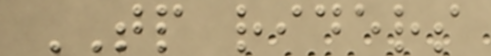TP riders
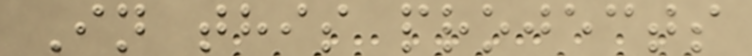In this projects
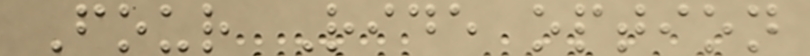Four Ride option
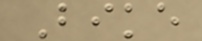Bike
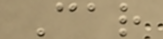Car
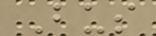Bus
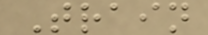Train
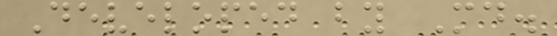Developed by Md.
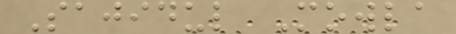Sajidul Mowla
